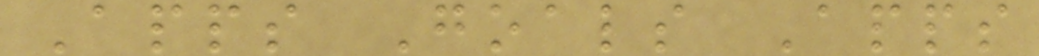Apps Goals Apps
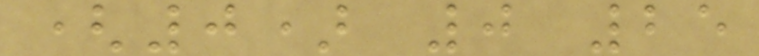(0) 0 25
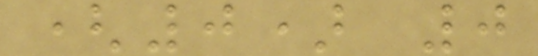(0) 0
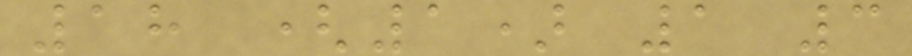18 (1) 1 3
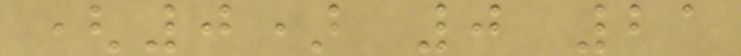(0) 0 21
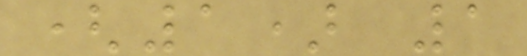(1) 1
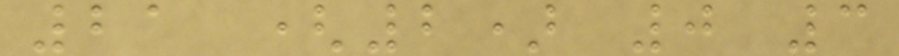21 (2) 0 3
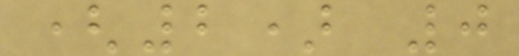(2) 0
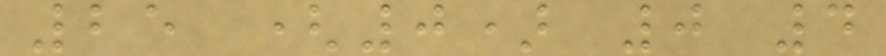25 (0) 0 4
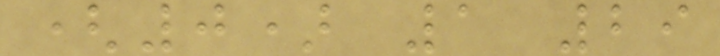(0) 1 29
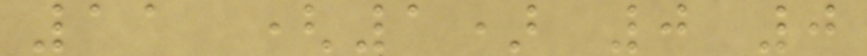11 (1) 0 0
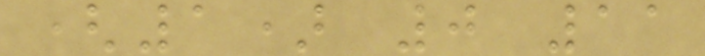(1) 0 11
